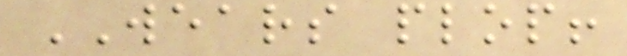WEARS plop!
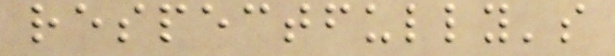respectfully's
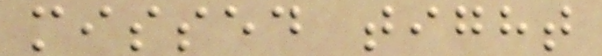missed tight
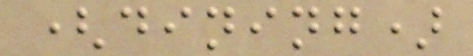(dining)
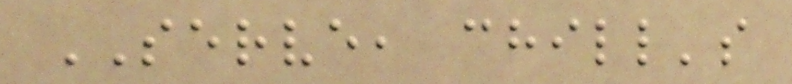SERVE, chill's
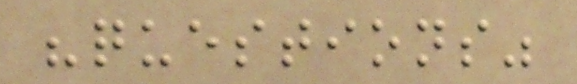"questions"
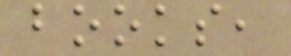books,
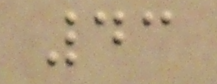43
